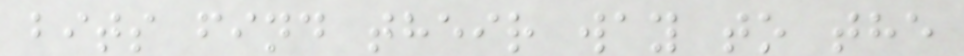bits find their way to the
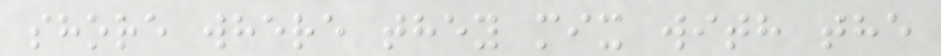shore where they mix with the
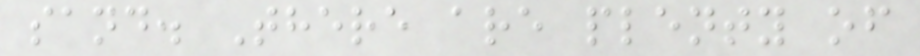sand. There are plenty of
